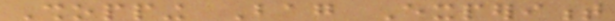Shopping Bag Experiment
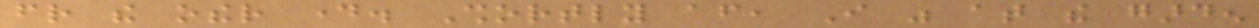friend the other day. Shortly after, I was at the garden
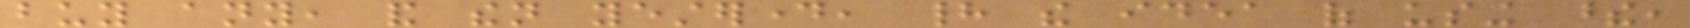buy any, and then yesterday, had the idea of using these,
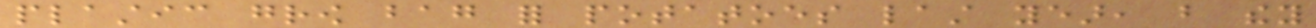plastic grow bag for potatoes last year, but they
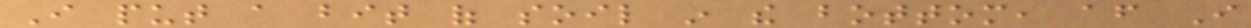I put a bit of soil in the bottom, after I
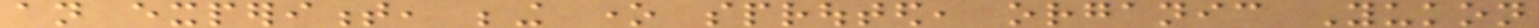an experiment, being one sprouted, organic Yukon
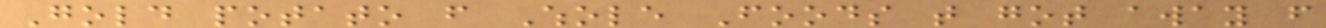Gold potato from Whole Foods that got away from
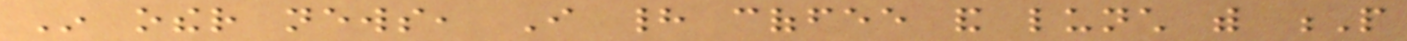In other news, I had coffee and lunch with P
